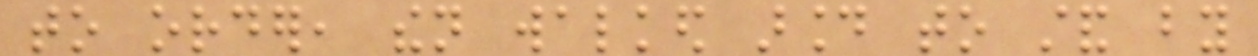to order, then walked around to stand by
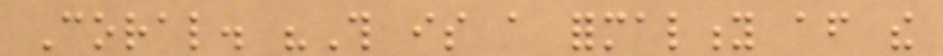Coral. "This is a formality after the
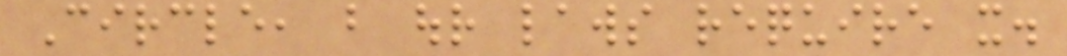Circle, but our laws require it.
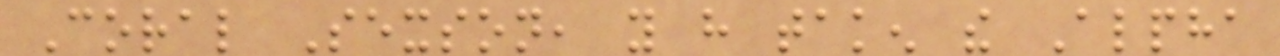Coral Sexson, you have taken the Alpha
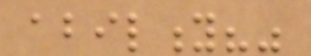ability?"
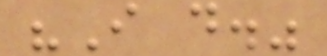"I do."
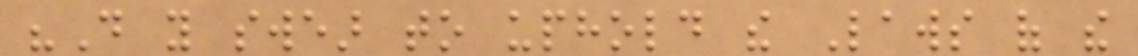"Do you swear to uphold the Laws of the
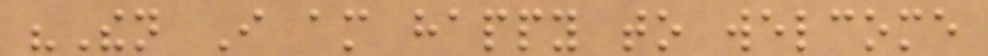"Then I am happy to welcome
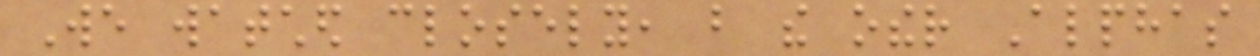We watched closely, but the other Alphas
